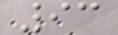93
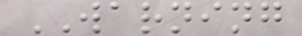WARNING
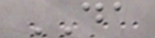DA
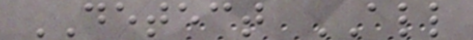DETECT ALL
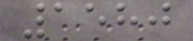1580
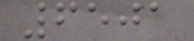6501
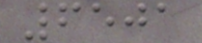6501
